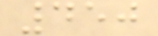450
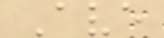Ave
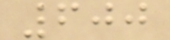600
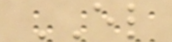EL
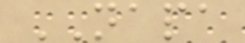NAPA
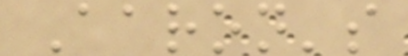Aaron's
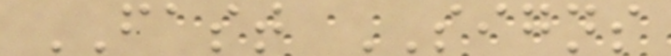FAST SIGNS
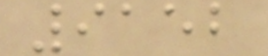9152
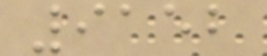9152
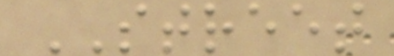STREET
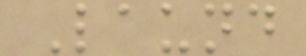Laund
